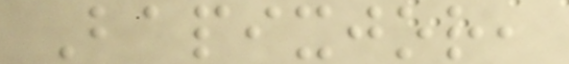Bapixjor,
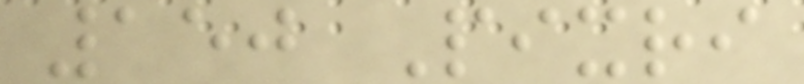150 Pixri
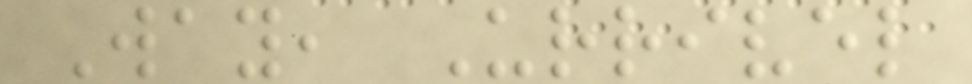Way, Urrivel
